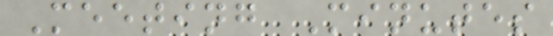Meeting Minutes
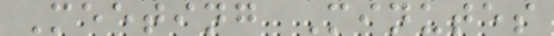Meeting Minutes
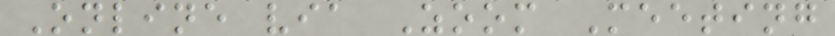Online via Zoom Meeting
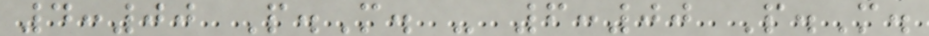4:00 P.M. - 6:00 P.M.
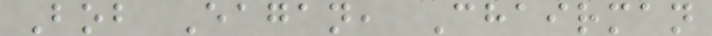Bob Eagan, Chairman
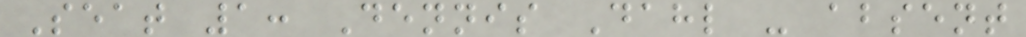Seat 1: Dennis Dahl - absent
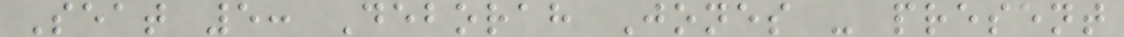Seat 5: Deborah Jones - present
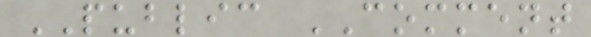PUBLIC COMMENT
